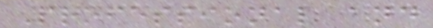Professional and
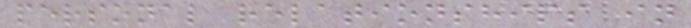personal relationships in
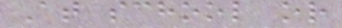At school or
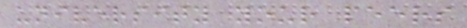university your peers
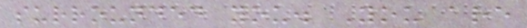surrounded you. You are
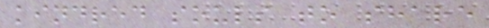kindred souls to share
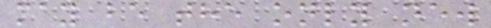may be the only new
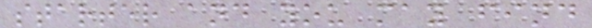starter and you may find
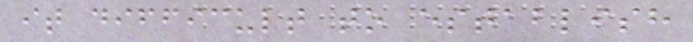it difficult to establish
